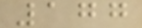177
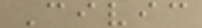Civic
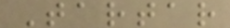Tartar
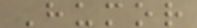Humor
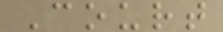Court
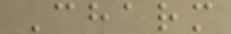Charm
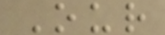Our
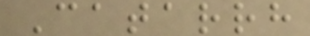Catarrh
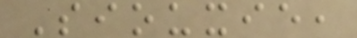Siouxie,
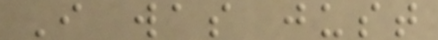I was just
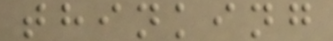thinking
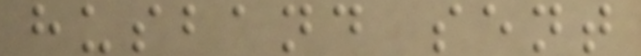husband sent
